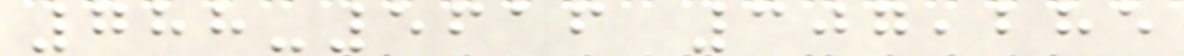788-5616 307,285
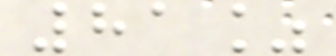81%
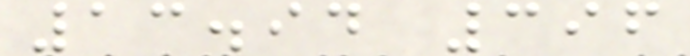13.94 396
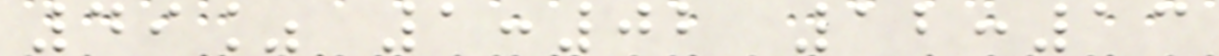49% 1:02 12:13
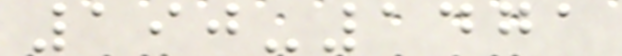190-1471
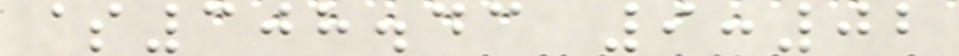$308.43 9:02
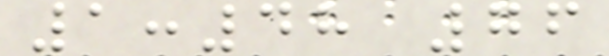1:48 76
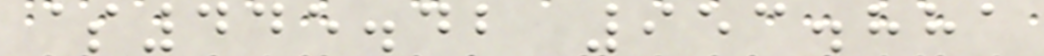$445.42 953.881
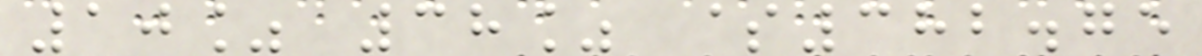10% 38% $382.75
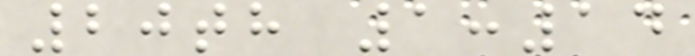20th 1:14
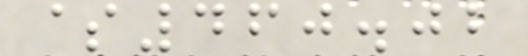$460.02
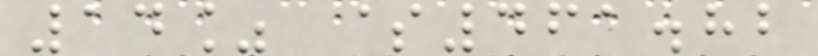14% $461.82
